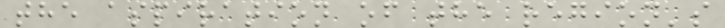the aspiration of the region's
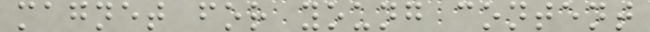magnet for young content
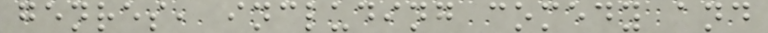genres, including comedy and
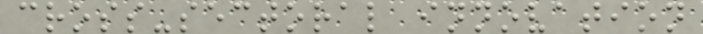cross-sectoral innovation
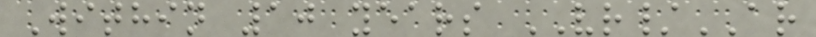Within 10 years VR/AR
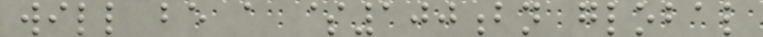will be a $100bn global
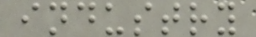industry
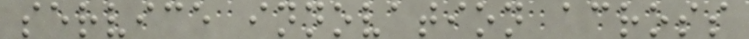service innovation across
